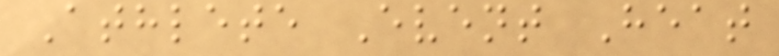Athlete Event Heat
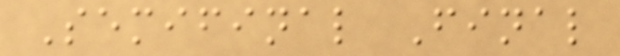Semifinal Final
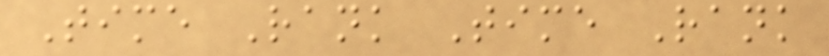Time Rank Time Rank
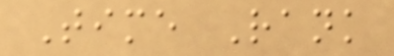Time Rank
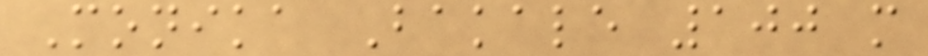Monika Bakale 100 m
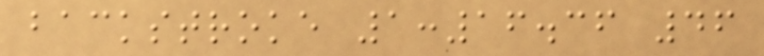backstroke 1:16.36 46
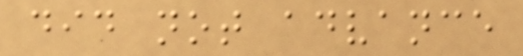did not advance
